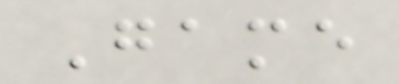Game
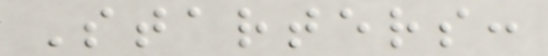Starters:
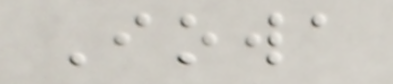Iowa
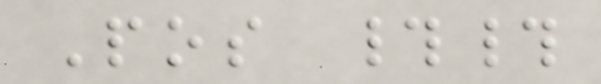Pos ##
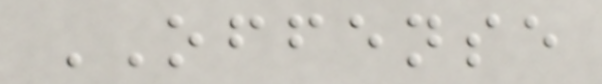OFFENSE
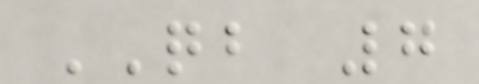QB 7
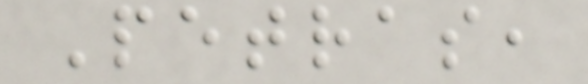Petras,
